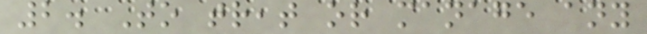2. To treat or manage any
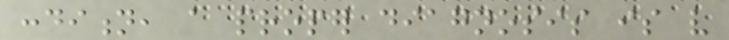condition, a proper diagnosis is very
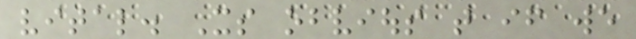vital. Its obvious that if we
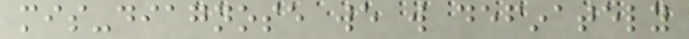mis-diagnose we will definately
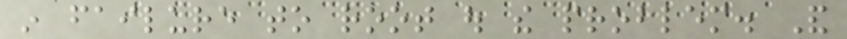in failure to root out the problem. And
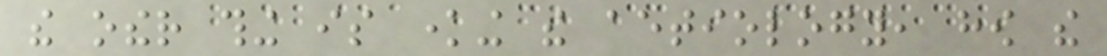the other thing is knowing the aetiology, how the
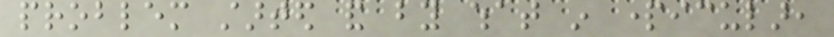problem started and by what in particular,
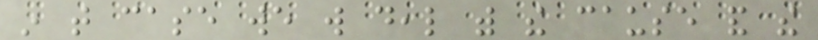in that case we will deal with the cause and the
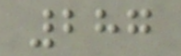287
